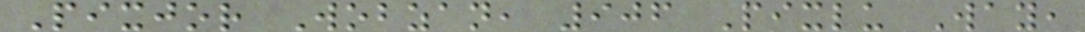Pixjor Wobzan, 906 Pixlu Way,
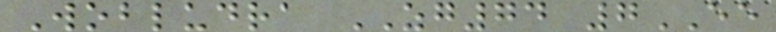Wobludra ZG74 7EE
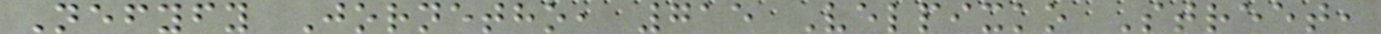Nefyfy Jornetho, 715 Velpixko Street,
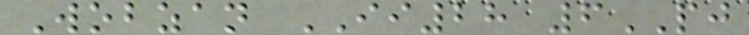Wobzan II28 6PJ
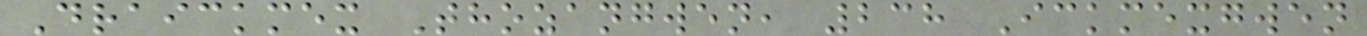Draickmex Thozangwen, 238 Ickmexgwen
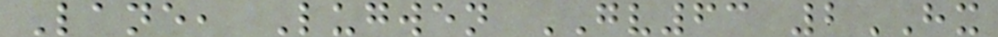Lane, Lugwen GV63 2HX
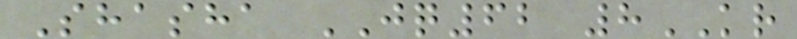Shasha JQ62 8KR
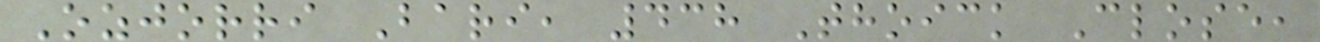Ozjorri Bari, 438 Thoick Close,
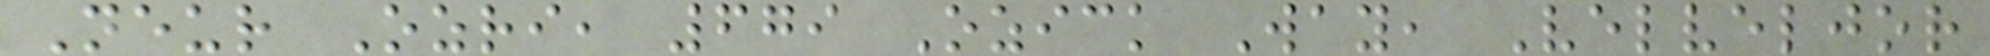Neur Ozri, 679 Ozick Way, Velveljor
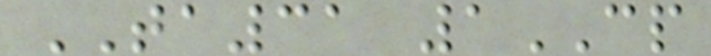TA31 1CP
